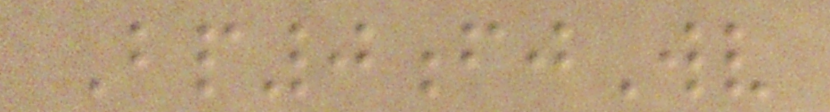Bp0fjWv
